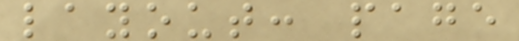layout: page
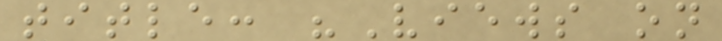title: "Views on
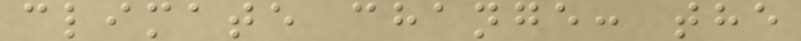climate change: the
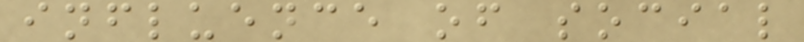influence of social
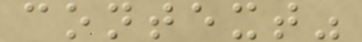context"
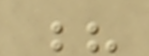?
